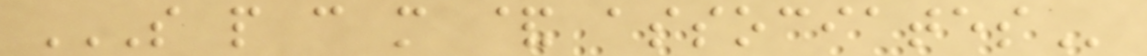S P C M & ASSOCIATES
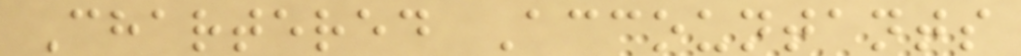Chartered Accountants
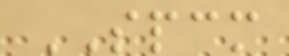SPCM
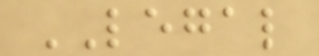LEGAL
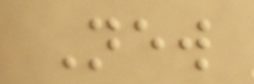New
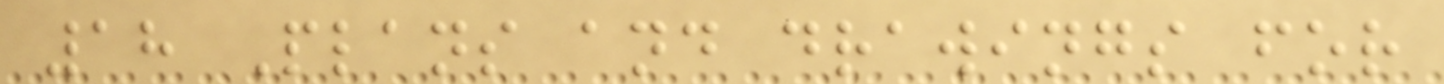18 Plans and drawings for
